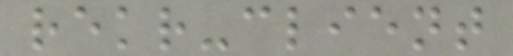rekr-client
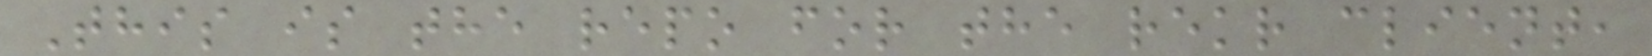This is the repo for the rekr client,
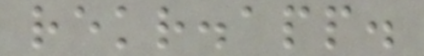rekr.app.
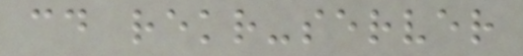cd rekr-server
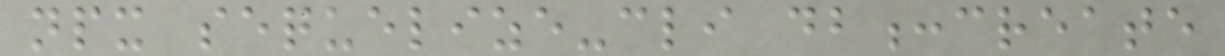npx sequelize-cli db:create
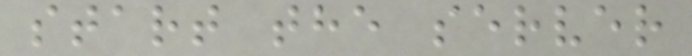start the server
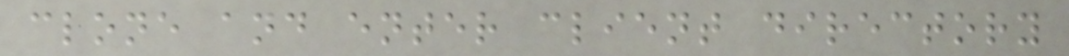clone and enter client directory
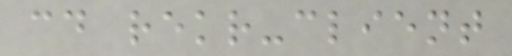cd rekr-client
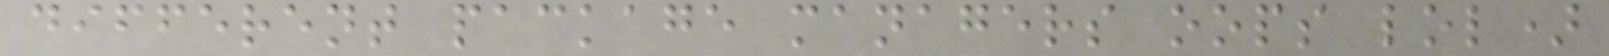different package managers oops lol)
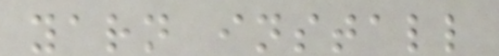yarn install
